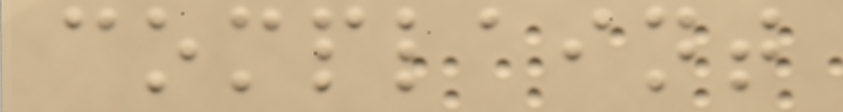complaint
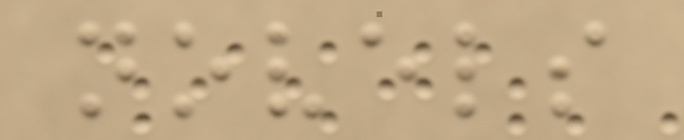novels
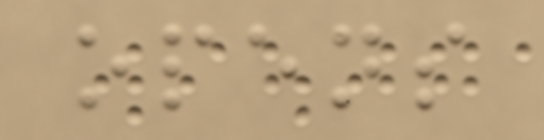opens
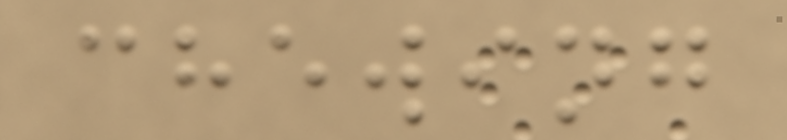chewing
